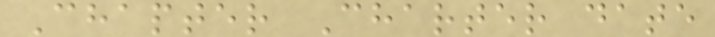Chapter Charter date
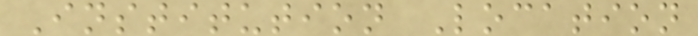Institution Location
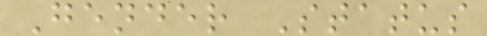Gender Status
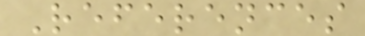References
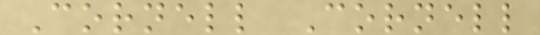Cornell Cornell
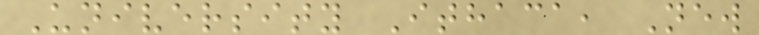University Ithaca, New
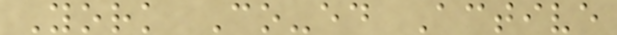York Co-ed Active
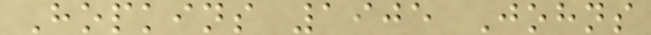Hopkins 1905 Johns
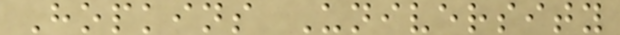Hopkins University
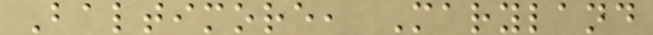Baltimore, Maryland
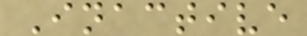Inactive
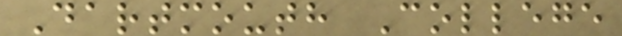Dartmouth College
